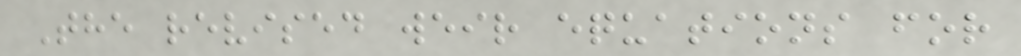The revised weir equations for
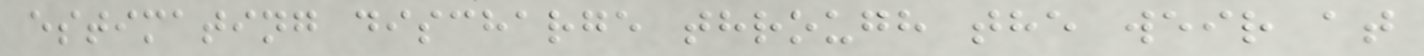estimating discharge through the weir at
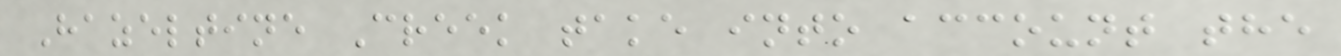Hazeltine Creek take into account the
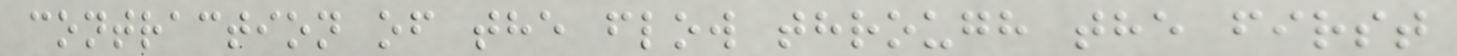contraction of the flow through the first
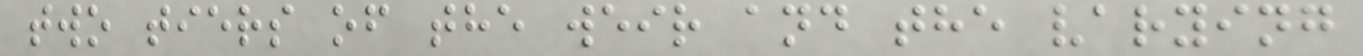two tiers of the weir and the varying
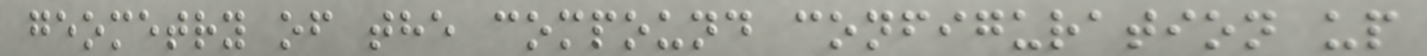geometry of the compound configuration up
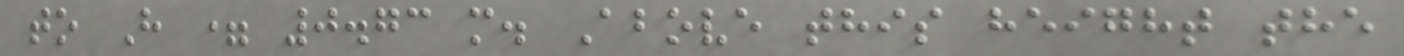to H = 0.73 m. Above this height the
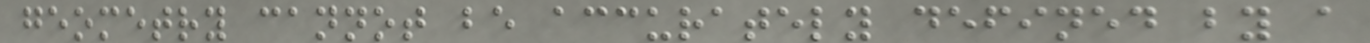geometry cannot be accurately defined by a
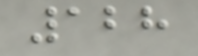128
